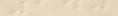140
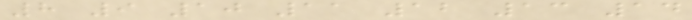8 9 10 11 12 13 14
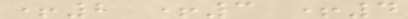+2 +3 +4
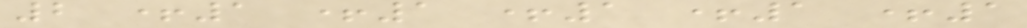2 +1 +1 +1 +1 +1
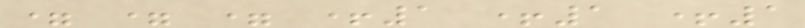= = = +1 +1 +1
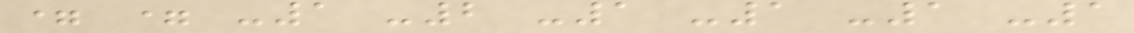= = -1 -2 -1 -1 -1 -1
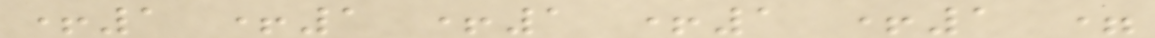+1 +1 +1 +1 +1 =
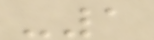-1
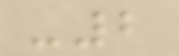-2
